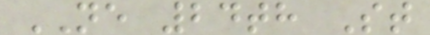NE 24th St
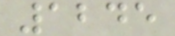1245
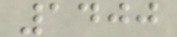1400
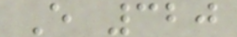E 320
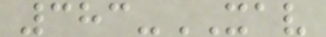383-XAV
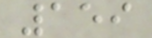159
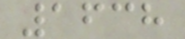1638
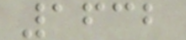1632
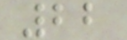22
